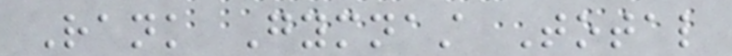Rank Gymnast Total
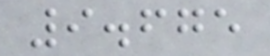9.675
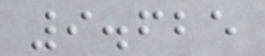9.625
